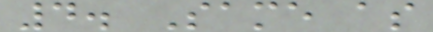4. Same as
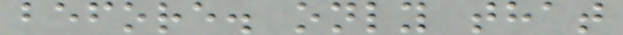before. only that
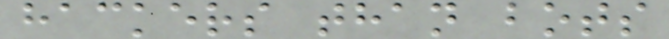hackers than bots
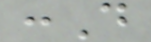:D
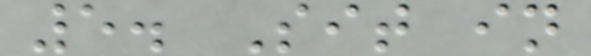5. Sit in
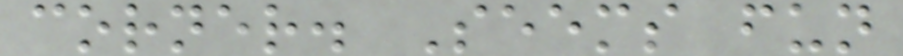corner. Seems fun
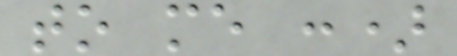to me :)
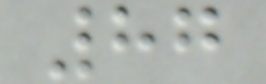87
